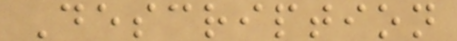Description
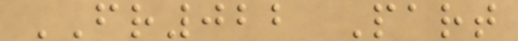FR022 Part
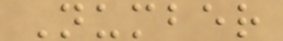Number
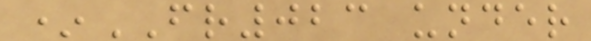*FR023 under
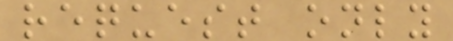request only
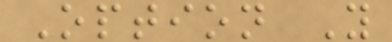Option Y
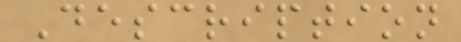Description
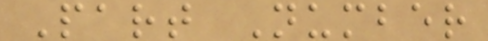Part Number
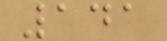141
